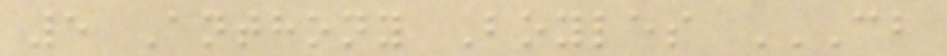5 Anthony Boyles CB
